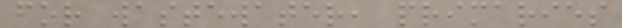for wastewater, primaries
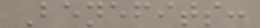Benefits:
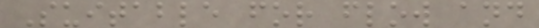Suitable for flow and
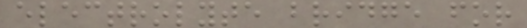electrolyte bridge for
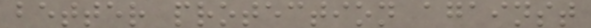better protection against
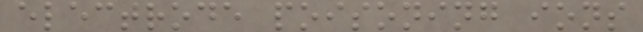electrode poisoning ions
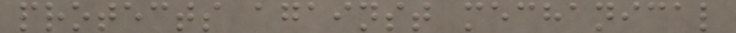protects against mechanical
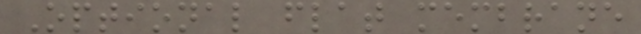Optional flat membrane
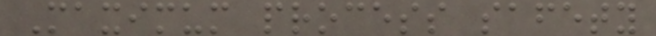Maximum process safety
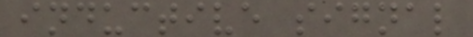inductive signal
